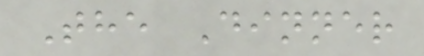The Dinner
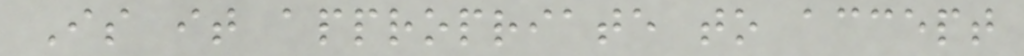Is it appropriate to accept
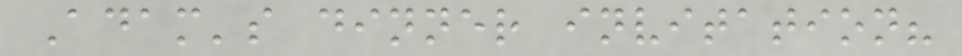Adam's dinner invitation?
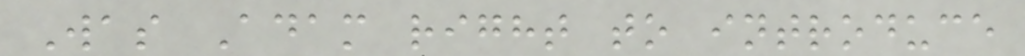Was Adam right to introduce
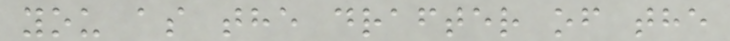you as the drafter of the
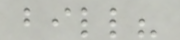bill?
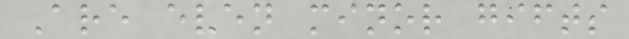Are even minor gifts
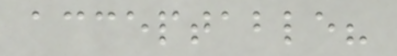acceptable?
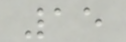15
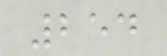254
